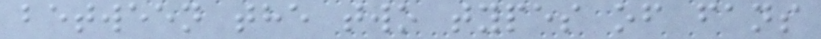between the two types of fans
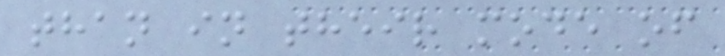than in their mode of
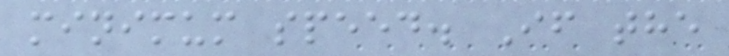minimum speed. If the
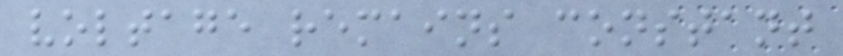voltage remains constant
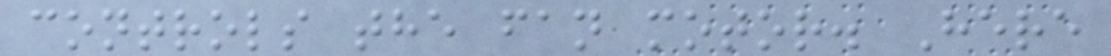controls the fan motor. Here
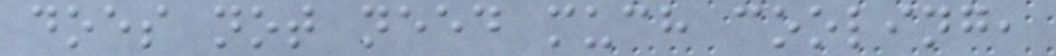does not need much cooling,
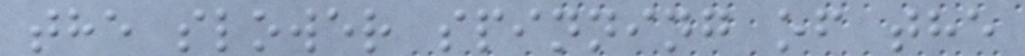the slower spinning of the
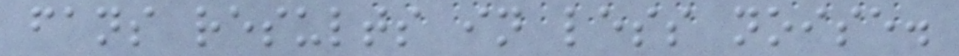fans results in less noise.
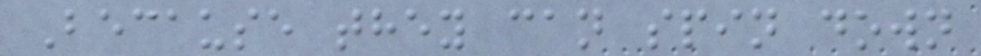Because they can spin down
